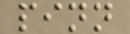pinn
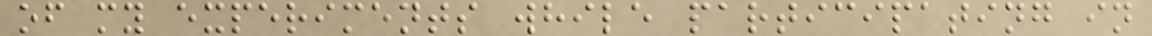of my experiments while participating in
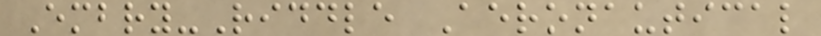Embry-Riddle Aeronautical
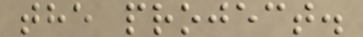the project.
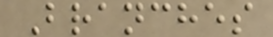Branches
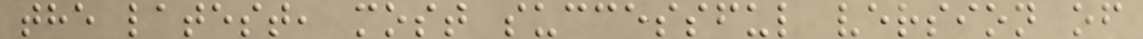the latest, most successful version of
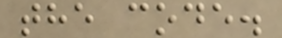the code.
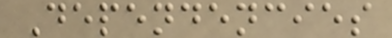Dependencies
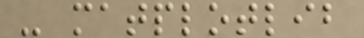- matplotlib
